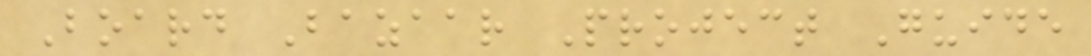Board Bazaar Project Guide
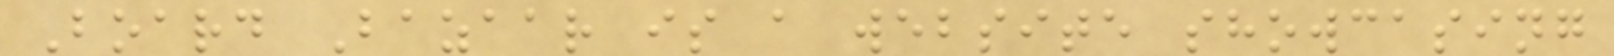Board Bazaar is a website showcasing
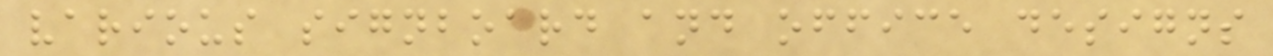various signboard and office designs
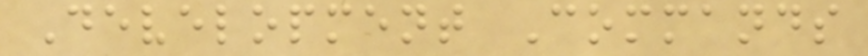Development Commands
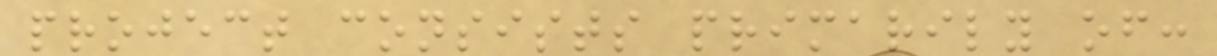project consists primarily of:
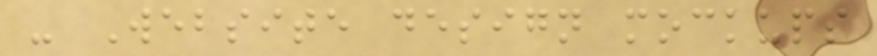- Website design mockups
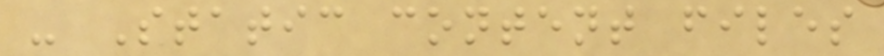- Static content files
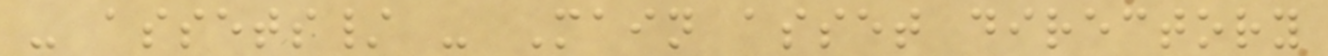- assets/ - Main asset directory
